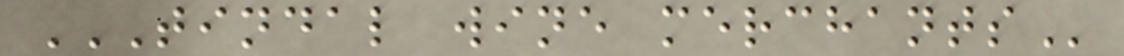TINDAL WINE MERCHANTS
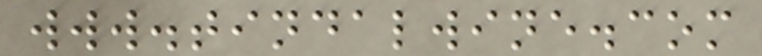www.tindalwine.com
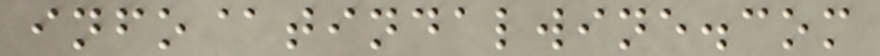info@tindalwine.com
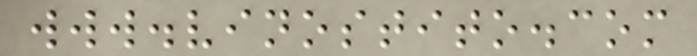www.vinostito.com
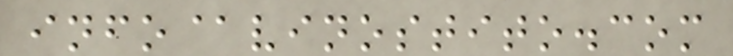info@vinostito.com
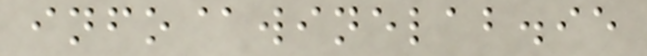info@winelab.ie
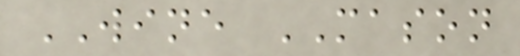WINE MASON
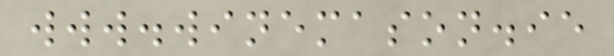www.winemason.ie
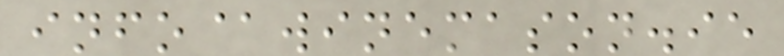info@winemason.ie
